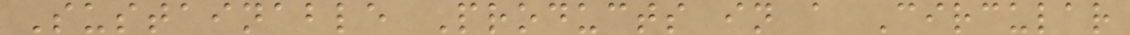Sustainable Products in a Circular
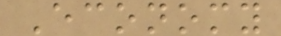Economy
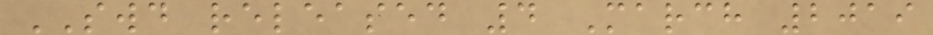SWD released 4 March 2019
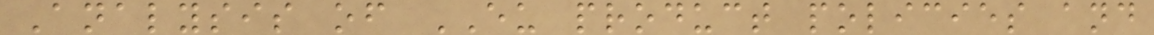Analysis of EU product policies and
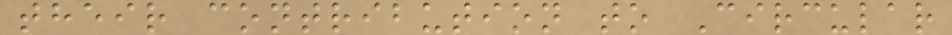their contribution to Circular
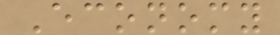Economy
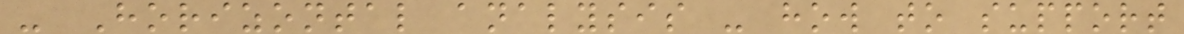- Horizontal analysis - how to support
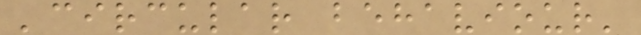'circular behaviour'
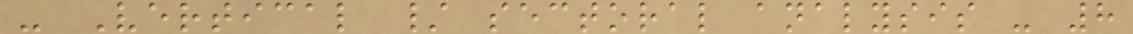- Vertical / sectoral analysis - 8
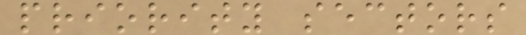priority sectors
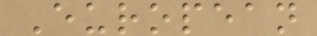European
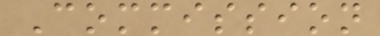Commission
